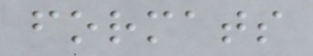formats
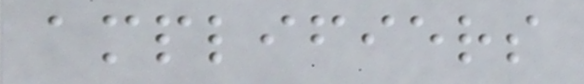amplifiers
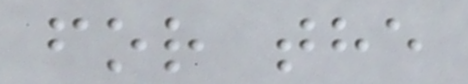for the
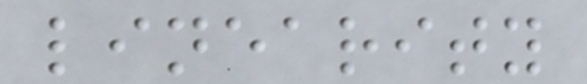linearity
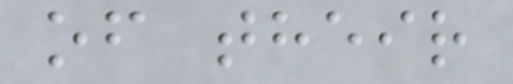of their
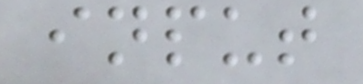input
